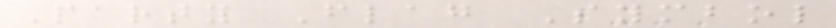Party Flag Symbol
